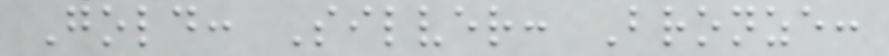Gold: Silver: Bronze:
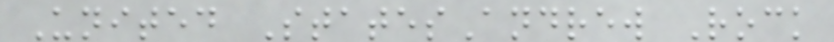United StatesAndrew Rock
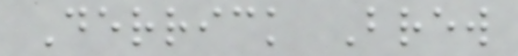Derrick Brew
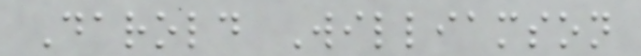Darold Williamson
